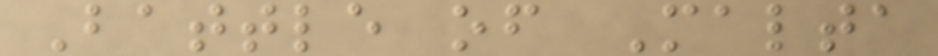Battle of Malta
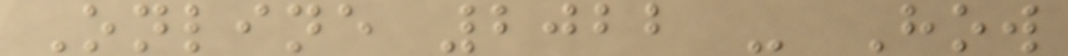Online 2022 - How
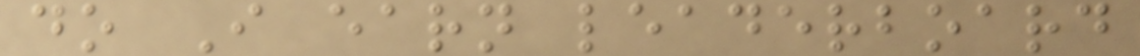do I earn leaderboard
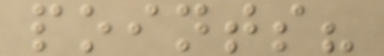points?
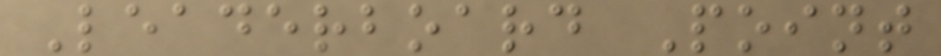Leaderboard Point
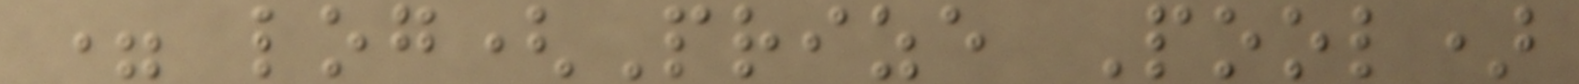= log(Prize Pool)
